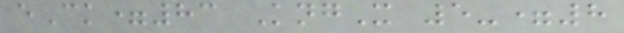eCk=83 KngX 5-=8
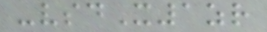-vsdX1zr
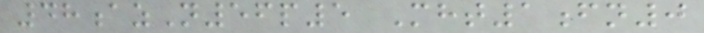48azN56p5 Mht1fn0
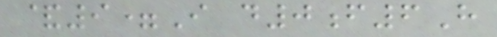&9=I d0f6H
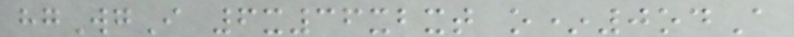hgWgI 6x36xbxt o*0odA
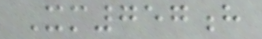Xm757h
